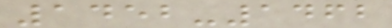1452-1462
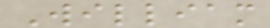William
